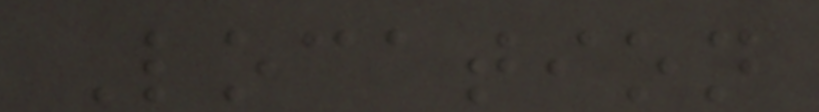Location
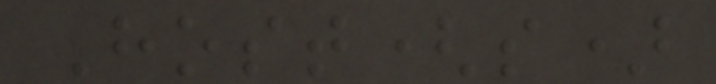Host(s)
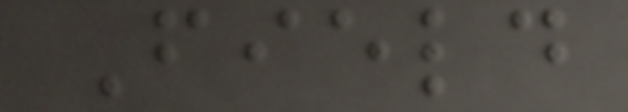Field
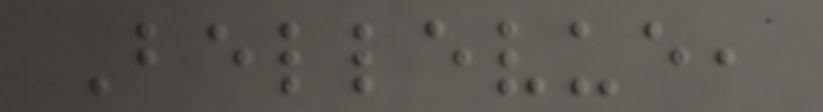Bellevue,
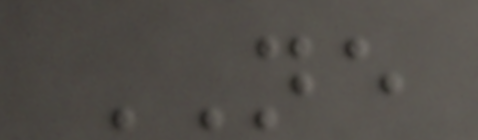NE
